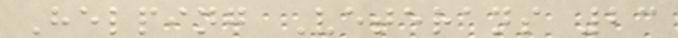Helping Veterans 23
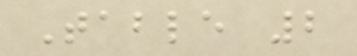Table 2
